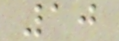10
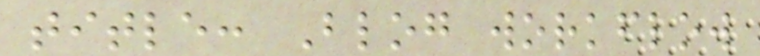title: Blog workflow
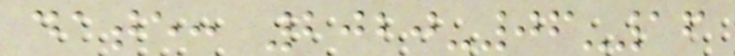date: 2020-06-16
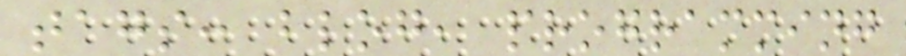tags: blog, programming
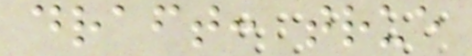draft: true
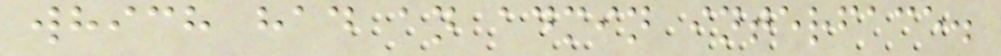which had an admin interface.
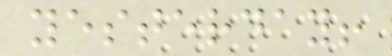yesterday!
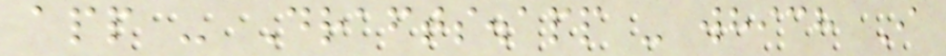app - Drafts.app - which I
